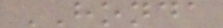HONDA
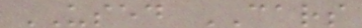USED CARS
